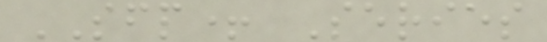SFP+ Series
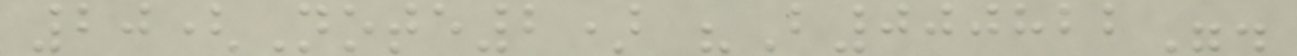20(Note2) "B000822".
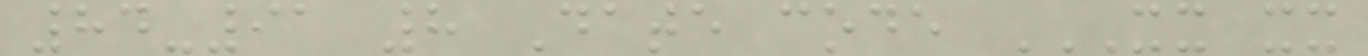84-91 8 Date code XX XX
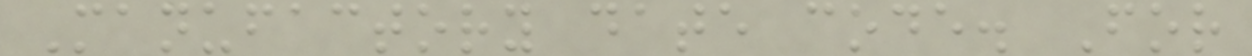Manufactory date code. For
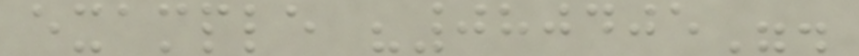example "080405".
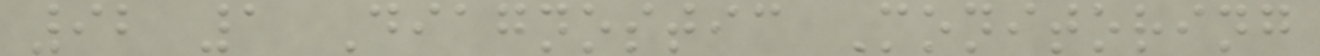92 1 Diagnostic Monitoring
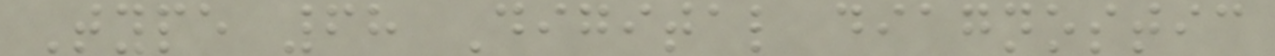Type 68 Digital diagnostic
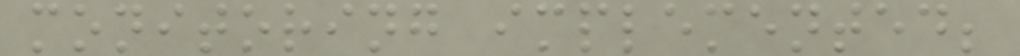monitoring implemented;
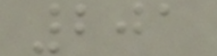201
